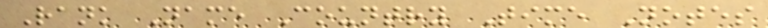Rank Name Country Time Notes
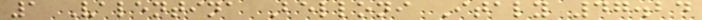1 Valentina Belloni Italy 47.24
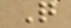Q
